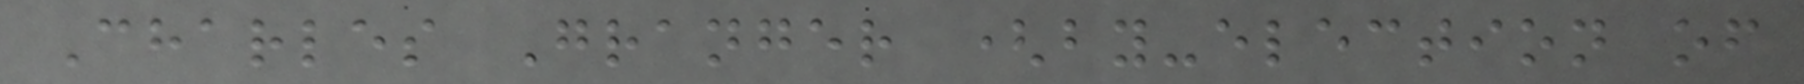Charles Granger (by-election of
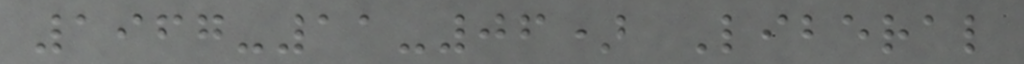1967-11-06) Liberal
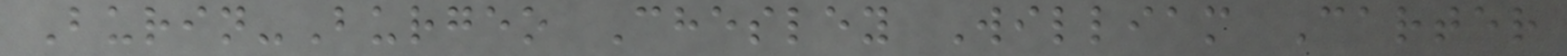Burin-Burgeo Chesley William Carter
